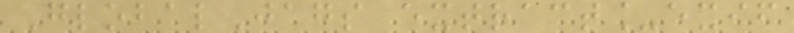GlobalJags extract_exif
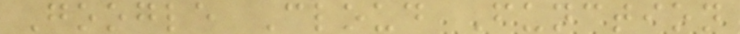Google Cloud Function
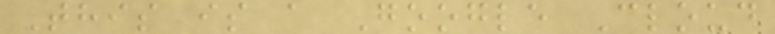This is a Google Cloud
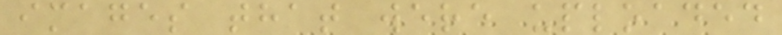images that were uploaded
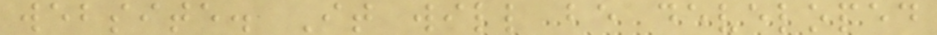website. It will be developed
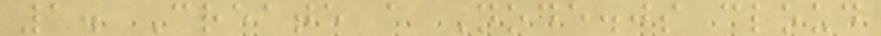1. Create a Node.js cloud
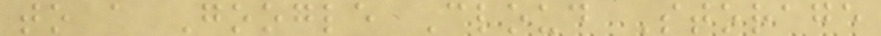to a Google Cloud Storage
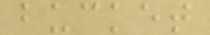bucket
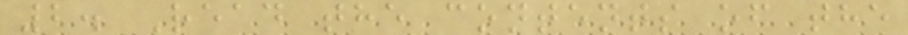2. Read the contents of the
